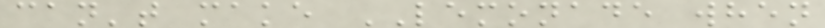can't make LEMONADE when
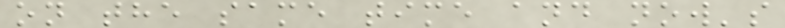on the same time and now's
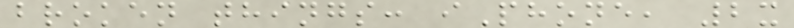broken things: iPhone, 2x
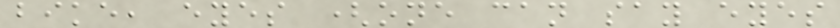bike, eyes (one can say eyes
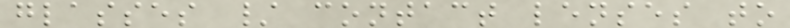glasses / contact lenses to
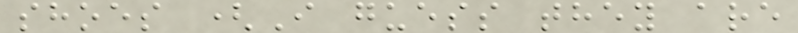shoes (I guess they are
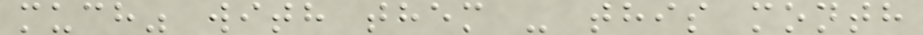much" with them - this month
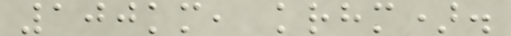100km, krhm).
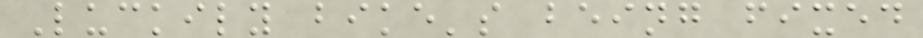Luckily bike's being fixed
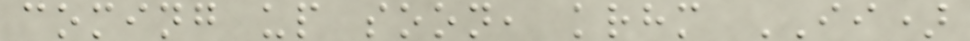coming up soon, krhm II)
